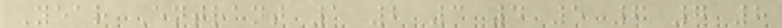Year Entrant 1 2 3 4 5 6 7 8
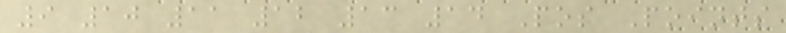9 10 11 12 13 14 Pos Points
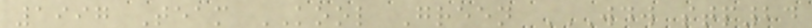1997 Team KOOL Green WDW STP24
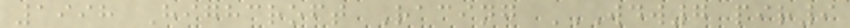1998 Highcroft Racing WDW7 PIR9
